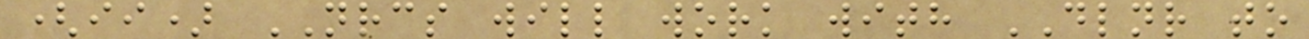(ii) NRCS will work with DLNR to
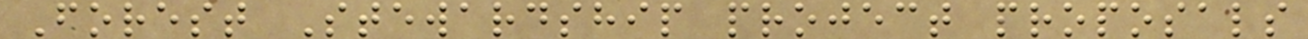Forest Stewardship project proposals
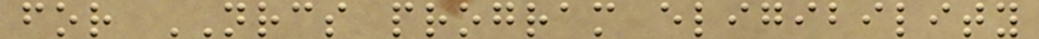for NRCS program eligibility
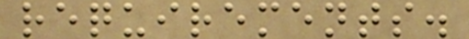requirements.
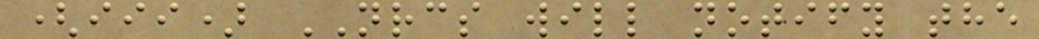(iii) NRCS will notify the
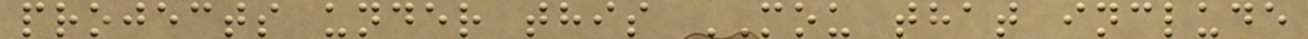projects under this MOU that include
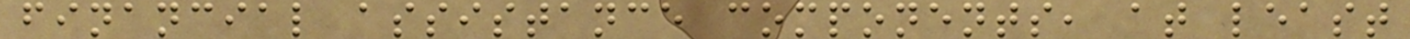financial assistance components, at least
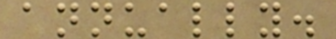annually.
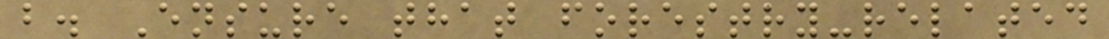b. Ensure that forestry-related
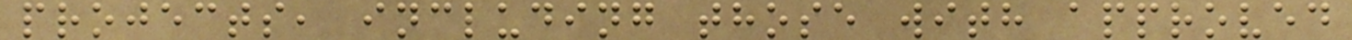projects, including those with approved
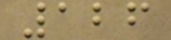126
